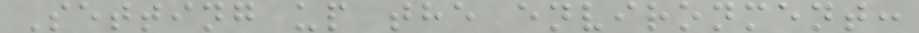Setting up the environment:
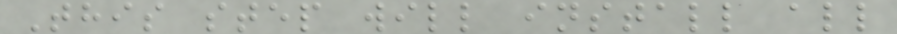This step will install all
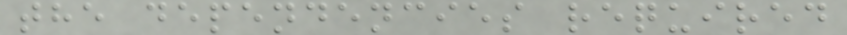the dependencies required
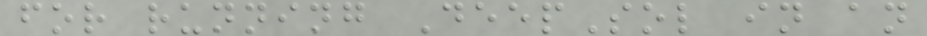for running DeepSol in an
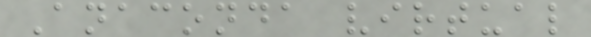Anaconda virtual
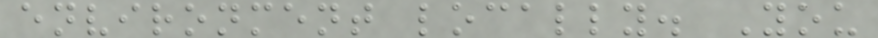environment locally. You
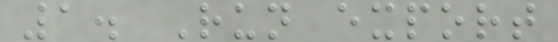1. Run export
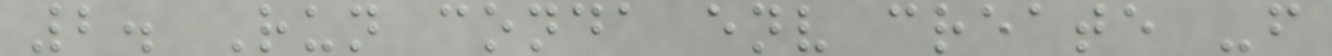2. Run conda env create -f
